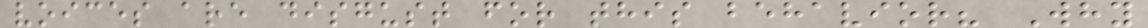voices are disgust for this behavior? Why
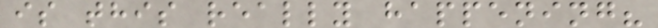is this really happening?
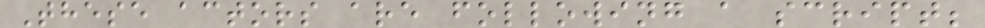These actors are following a script;
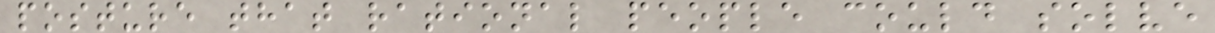posture that rational people could solve
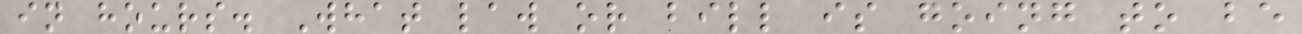in hours. What law or bill is going to be
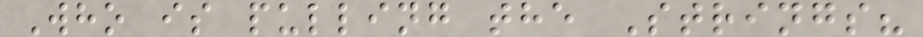Who is pulling the Strings?
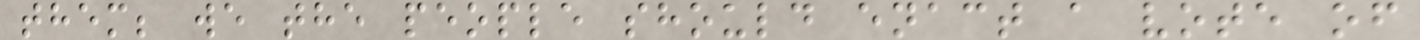them; we the people should enact a vote of
